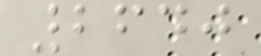2640
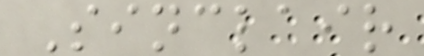Sinclair
